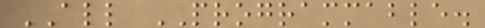ALL PROGRAMMABLE.
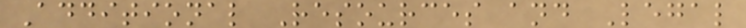Additional Resources and Legal
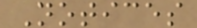Notices
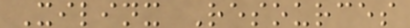Xilinx Resources
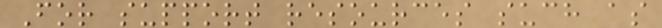For support resources such as
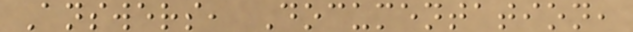Answers, Documentation,
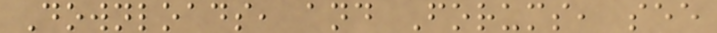Downloads, and Forums, see
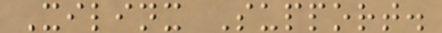Xilinx Support.
